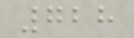728
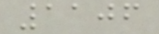1106
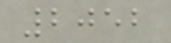2052
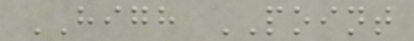HIGH POINT
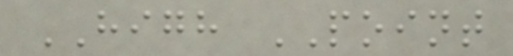HIGH POINT
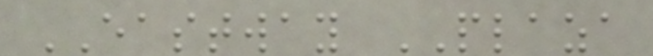EASTWAY PLAZA
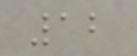12
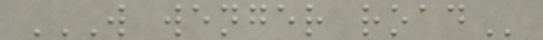W WENGER ROAD
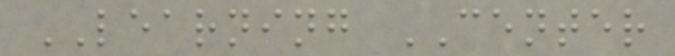LEARNING CENTER
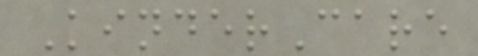KinderCare
